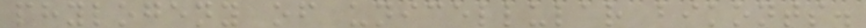phylogeny of unicellular bikonts.
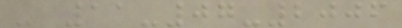- 11-07-2006
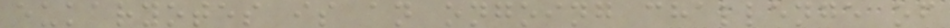eukaryotes is an ongoing challenge of
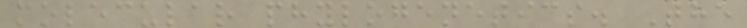molecular phylogenetics. The
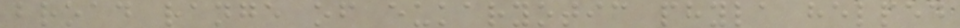broad range of eukaryotic phyla helped
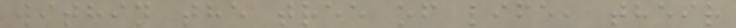within the tree of life, their
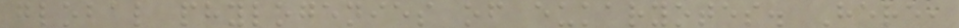global phylogenies of eukaryotes. Here,
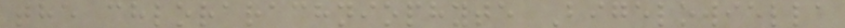the chlorarachniophyte Bigelowiella
